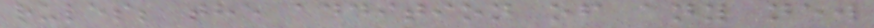rules; the addition of any new
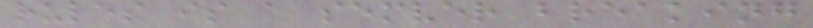rules is a semver breaking
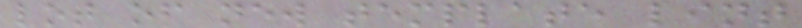lot of new template lint
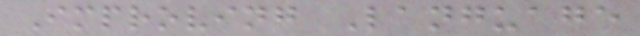Improving Language
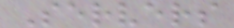Servers
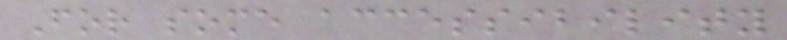For some accessibility
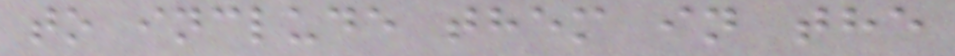to include them in the
